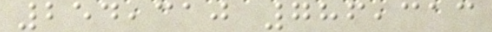254,310 786,313
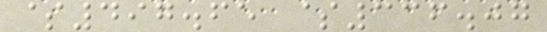$497.65 $336.07
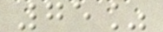75%
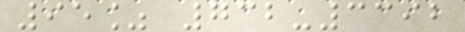95% 732-3392
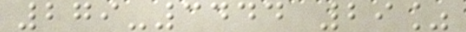279-3444 29%
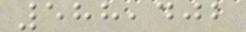588,402
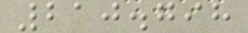210.798
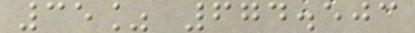35% 674.503
